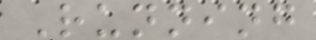Running
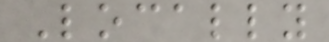Locally
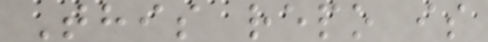This repo is
